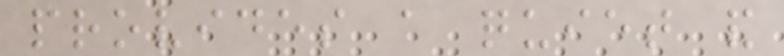provides a quiet and
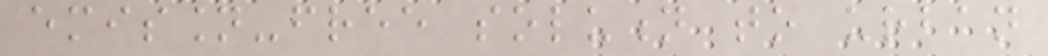emission-free solution to urban
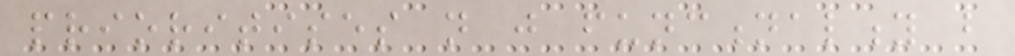prioritises not just functionality but
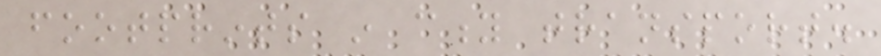footprints in city transport.
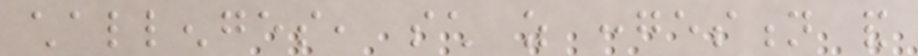challenges, such as congestion and
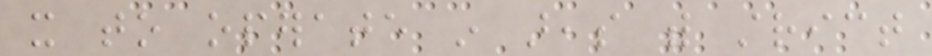it to operate in areas with strict
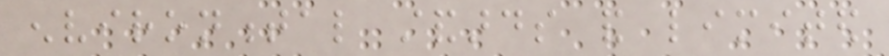environmental standards and limited
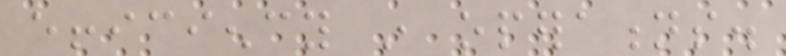efficiency in operations.
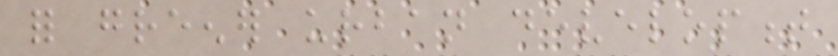for greener urban development
